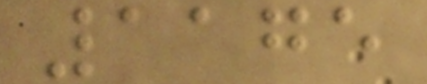1175
